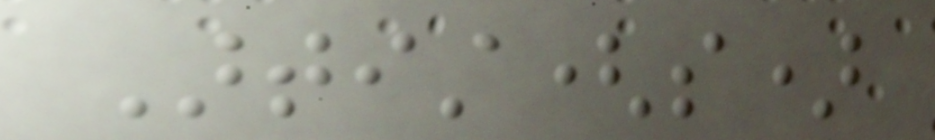Artist(s)
